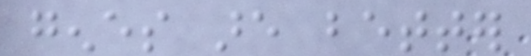genes are better
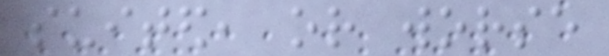suited, or worse
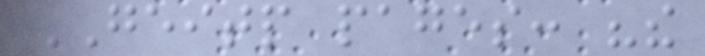GEITP pages: "the
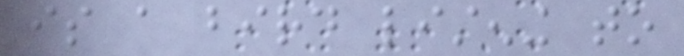is a bird listening to
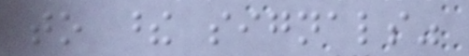to these signals"
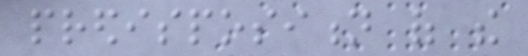predisposition of the
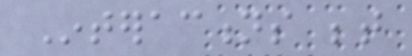Interactions between
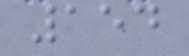154
